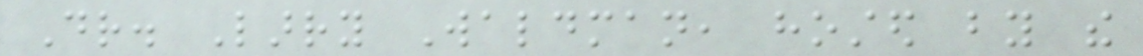Dr. Larry Waldman, hosted by the
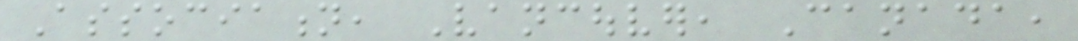Association, Vancouver, Canada,
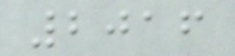2016
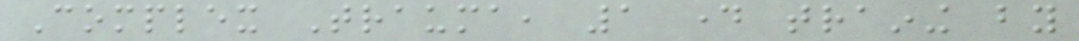Complex Trauma, 1 day training by
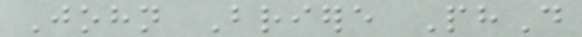John Briere PhD
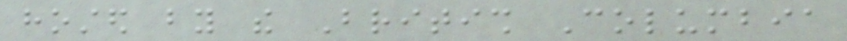hosted by the British Columbia
